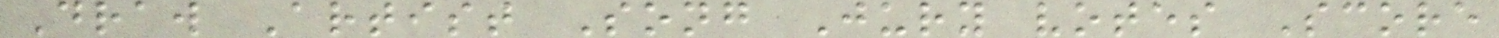Draw Artist Song Jury votes Score
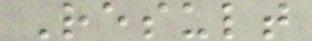Result
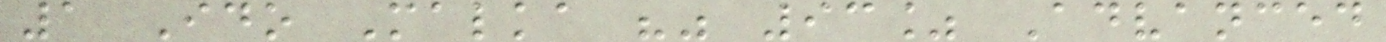1 Ido Malka "" 93% Advanced
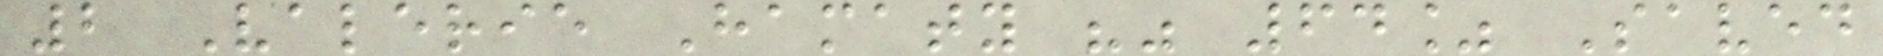2 Valerie Hamaty "" 64% Saved
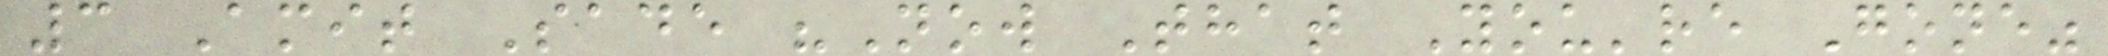3 Amit Sade "Now That You're Gone"
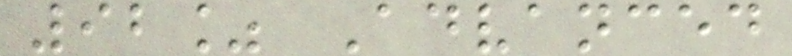92% Advanced
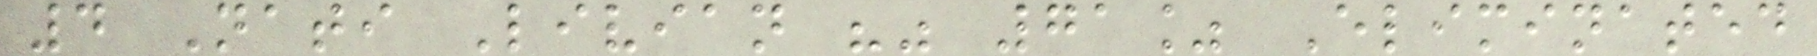4 Nati Livian "" 71% Eliminated
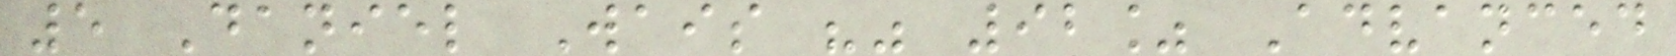5 Daniel Wais "" 92% Advanced
